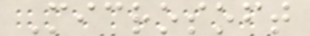Microsoft
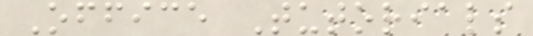Office Tutorials
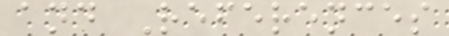and References
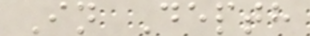In Depth
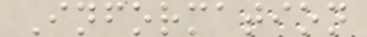Information
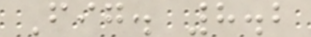Fig. 8.2
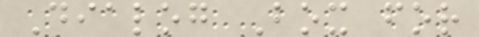Dialog Box for
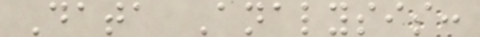Data Analysis:
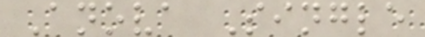Anova Single
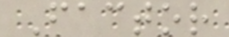Factor
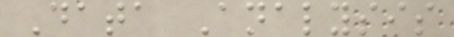Data Analysis
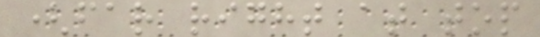(far right at top
